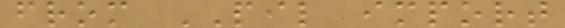from PIL import
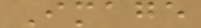Image
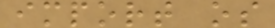import os
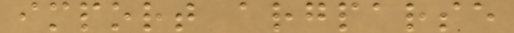import argparse
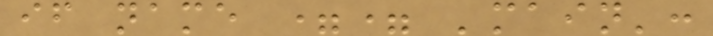if name == 'main':
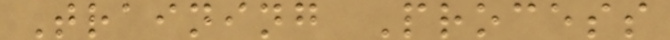Training Process
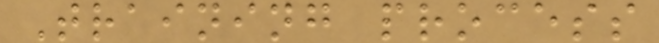Training process
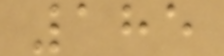185
